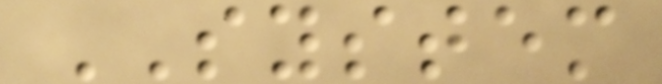SYSTEM
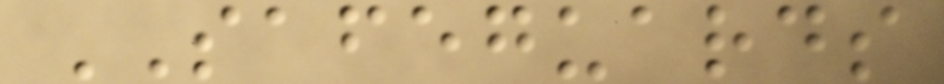SAFEGUARDS
